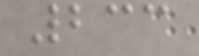233
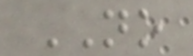NO
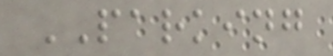PARKING
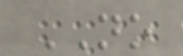NO
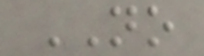NO
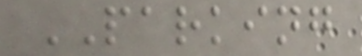PARKING
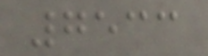7533
